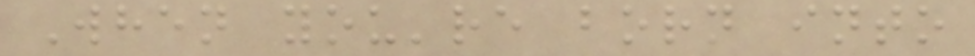When you're born into
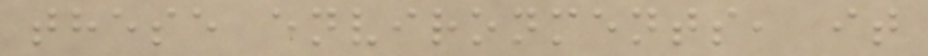these environments, it
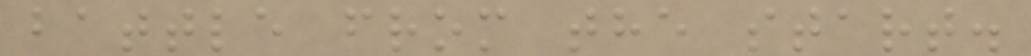battle from the start.
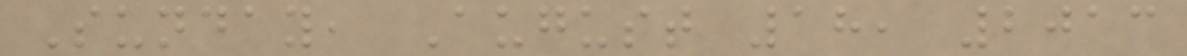Sunday, August 18, 2013
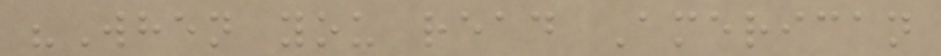"When you read American
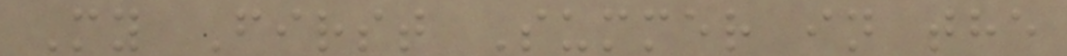My First Summer in the
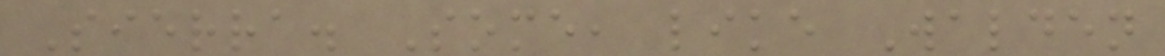Sierra. Some, like Walden
